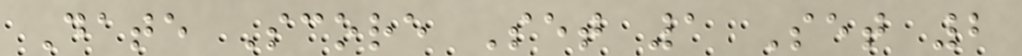Date Score Set 1 Set 2
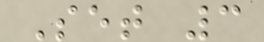Set 3
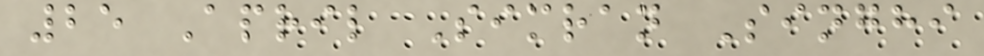25 April Simran Singhi
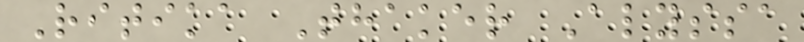Ritika Thaker Alyssa
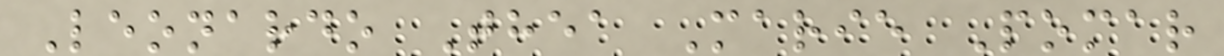Leonardo Thea Marie Pomar
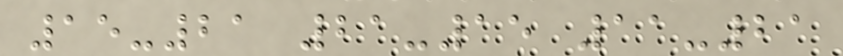15-21 21-15 11-21
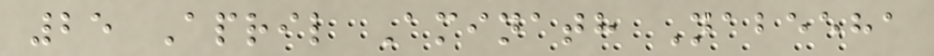25 April Aminath Nabeeha
